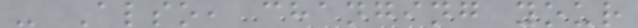- Also, changing your
